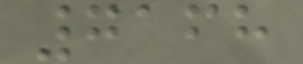7168
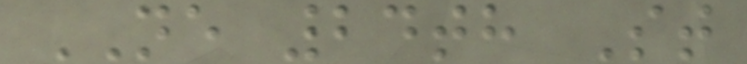NE 24th St
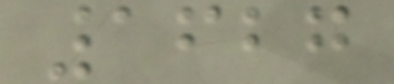1627
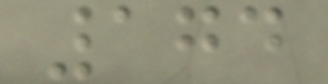174
